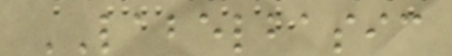LABELBASIC
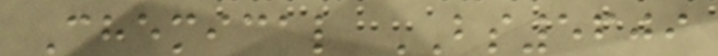Chemical BS5609
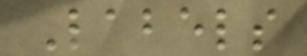Labels
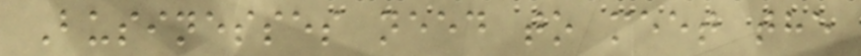Businesses need to meet the
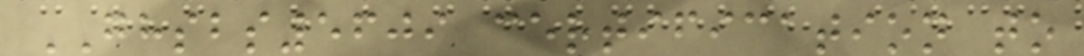GHSBS5609 certification to
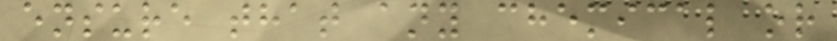ensure that any chemical or
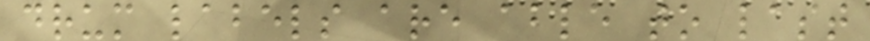drum labels are able to last
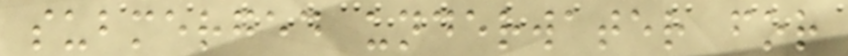submerged underwater for
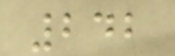242
